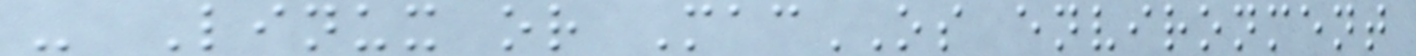- Linux or MacOS environment
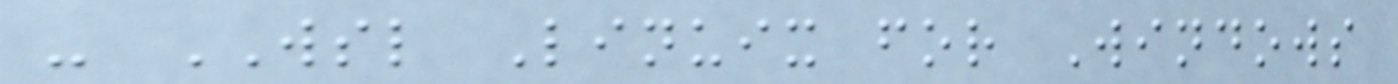- WSL Linuix for Windows
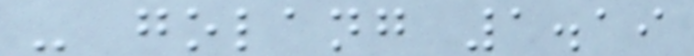- golang 1.19
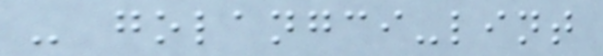- golangci-lint
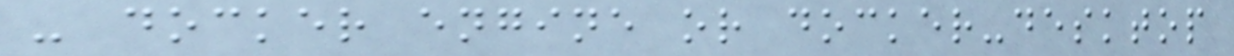- docker engine or docker-desktop
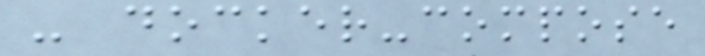- docker-compose
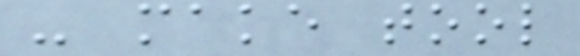- make tool
